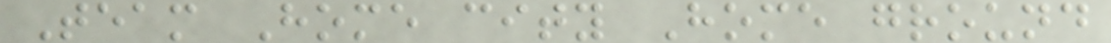Team Home city Home ground
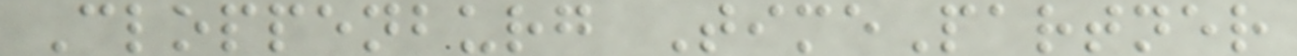Cloppenburg TimePartner
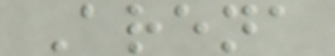Arena
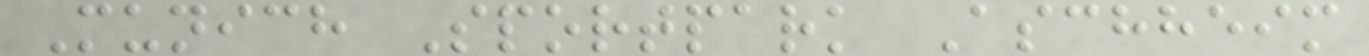Munich Sportpark Aschheim
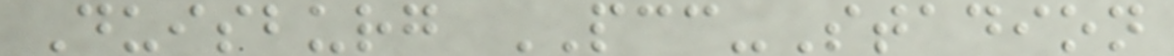Duisburg PCC-Stadion
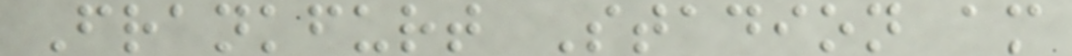Frankfurt Stadion am
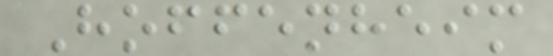Hoffenheim
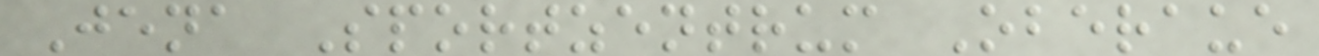Jena Sportzentrum Oberaue
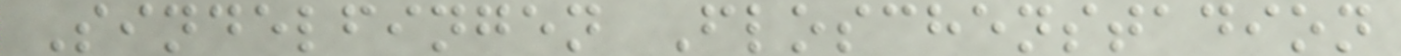Sindelfingen Floschenstadion
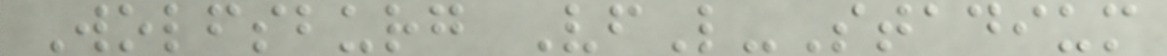Wolfsburg VfL-Stadium
